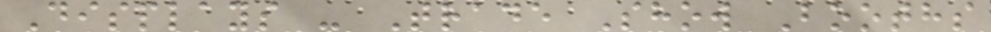Displays - Trade Show Booths
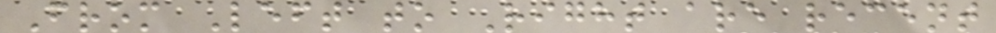From Left to Right are recent
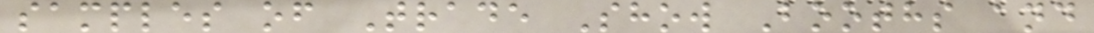samples of Trade Show Booths and
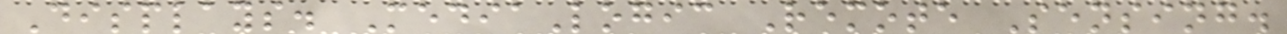Displays. MediaLogic Remote Sensing.
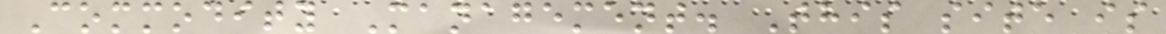Commodity Management. This site is
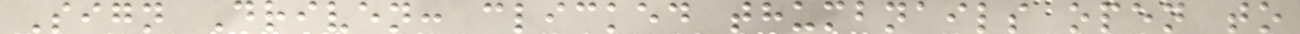Sign Driven: clicked thumbnails open to
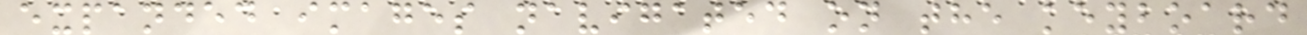expanded images navigated on the keyboard
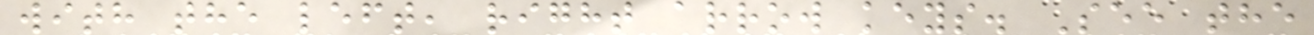with the left, right arrow keys. See the
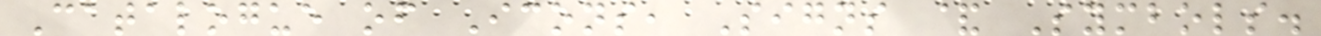Catalogue of Icons, Signs & Symbols.
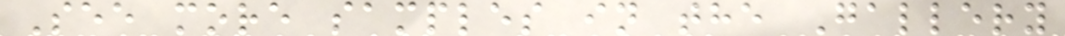See more samples in the Gallery
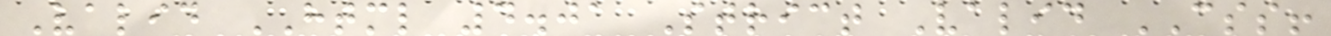Valid HTML 4.01 Strict Valid CSS!
